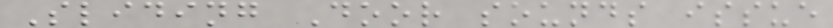Sliding Door sounds issue
